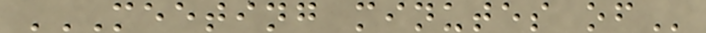MEETING MINUTES OF
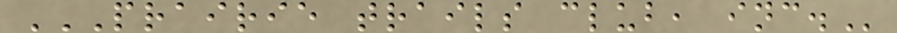PRAIRIE TRAILS CLUB, INC.
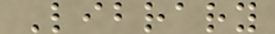Library
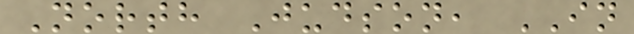North Judson, IN
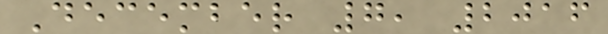December 7, 2016
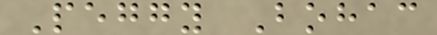Peggy Bohac
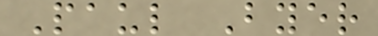Paul Byer
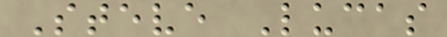Steve Lucas
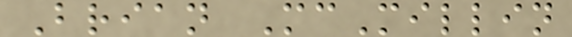Brian McMillin
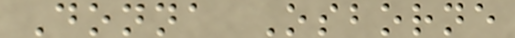Donna Osborne
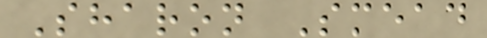Sharon Smead
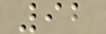92
